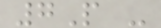7P -
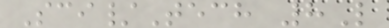Sci/Tech 8L
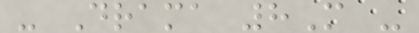- Drama 8M -
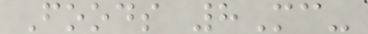Foods 8Mc-
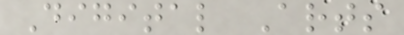Digital Arts
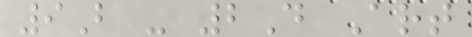9B - 2D Art
